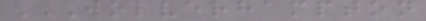WOLVERHAMPTON
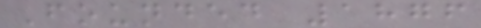Founded 1876
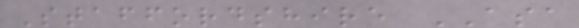Staffordshire ASA
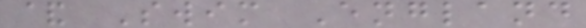& Swim England
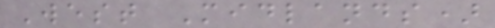West Midlands)
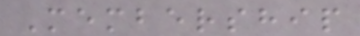Membership
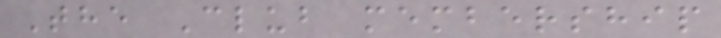The Club membership
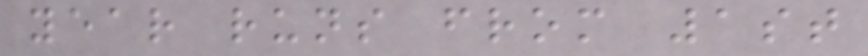year runs from 1st
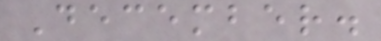December.
